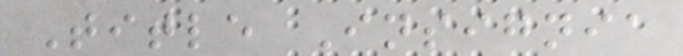Title Insignia
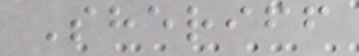Sheriff
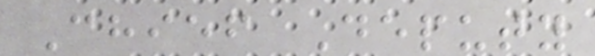Chief Deputy
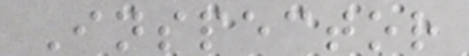Inspector
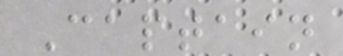Captain
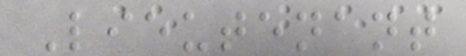Lieutenant
